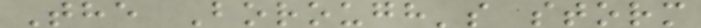The Borough's storm
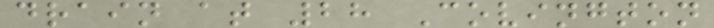drain at 28 Covington
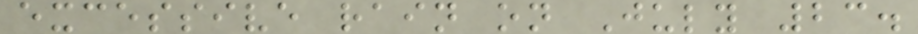excessive rain on July 23.
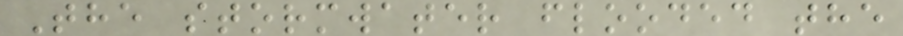The stormwater flooded the
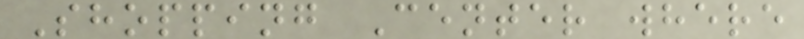Shopping Center where
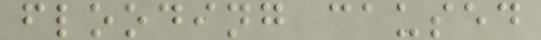flooding caused
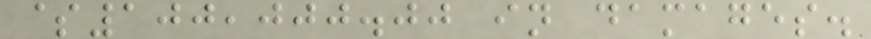$100,000.00 in damages.
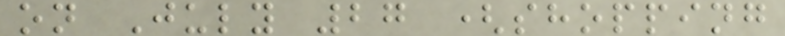on July 27 (shopping
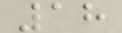18
